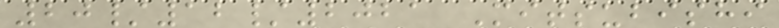20/12/2021 Mitsubishi
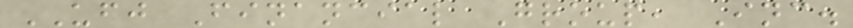UFJ Financial Group, Inc.
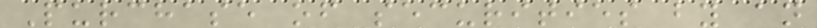Purchase of securities by an
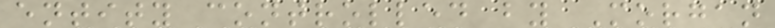entity controlled by Morgan
